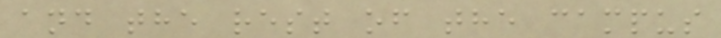and the rest of the campus
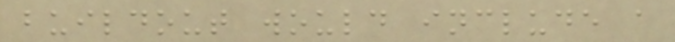buildout would include a
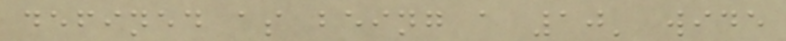defined as being a 10' wide
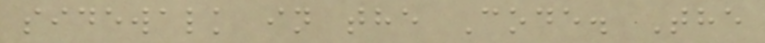sidewalk in the Code. The
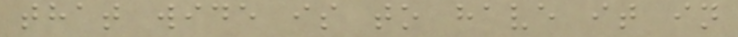that wide is to have it in
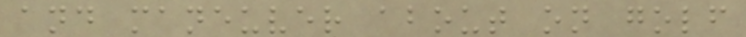and maneuver about on golf
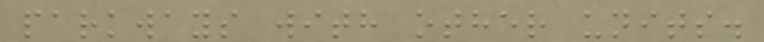parkways with other units.
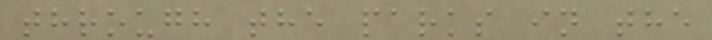through the parks in the
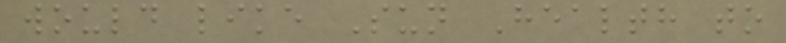would like Sun Health to
